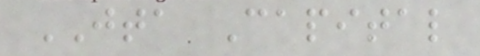JTA Capital
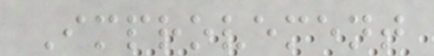Improvement
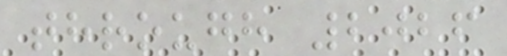through 2026
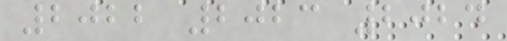2022 2023 2024
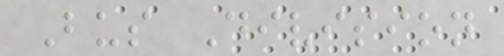Bus Division
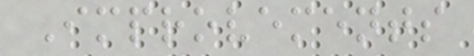Improvements
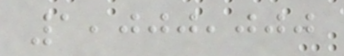1,000,000
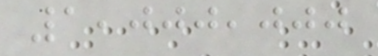1,000,000
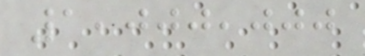1,000,000
